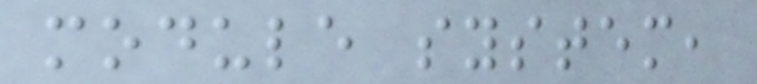module system,
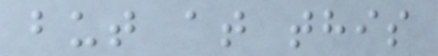but at this
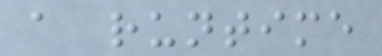a runtime
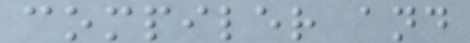compiler and
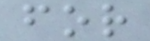for
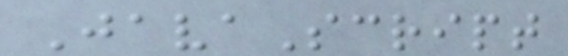JavaScript
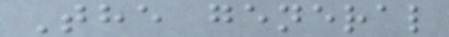The general
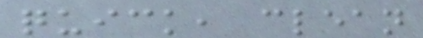quick, clean
